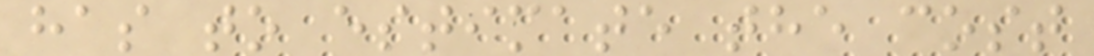has to estimate the cost
